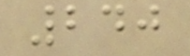240
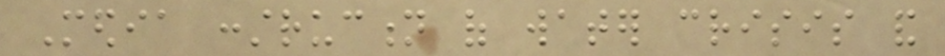Media construction of water crisis and
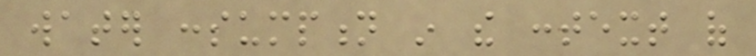water consumption in the context of
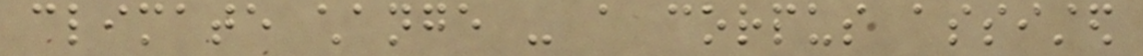climate change - a corpus assisted
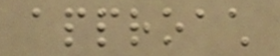approach
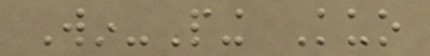Win-Ping Kuo
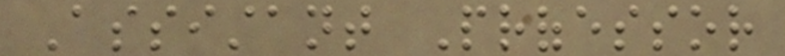Assistant Professor
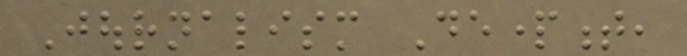Journalism Department,
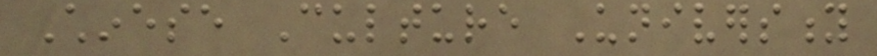Chinese Culture University
